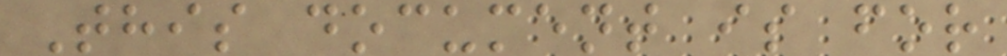This document is for
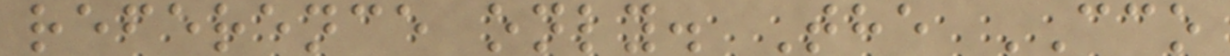reference only. The CCO
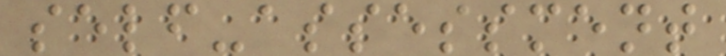self-assessment
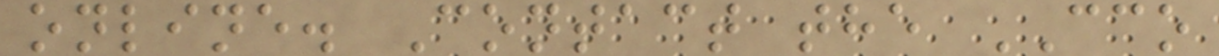online. Contact the CCO
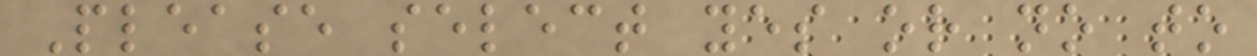Please select yes or no to
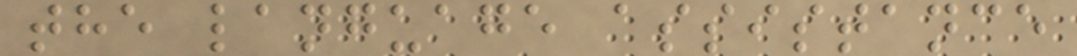the language assistance
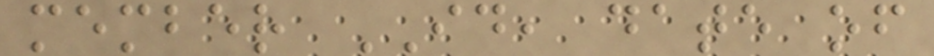member ID, date of
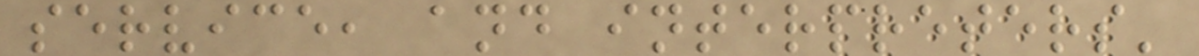service, and interpreters'
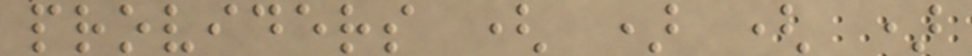providers ( ) ( )
